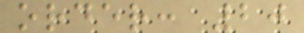order: 20
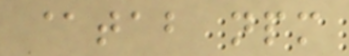@tab npm
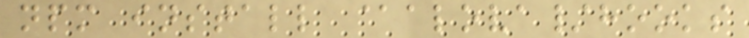npm install @alova/hooks
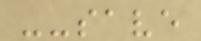--save
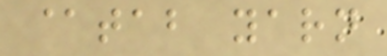@tab yarn
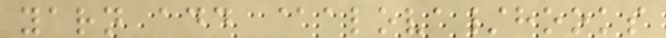yarn add @alova/hooks
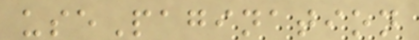usePagination
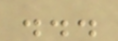...
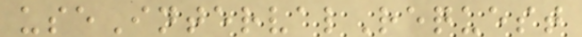useIntervalRequest
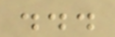...
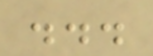...
